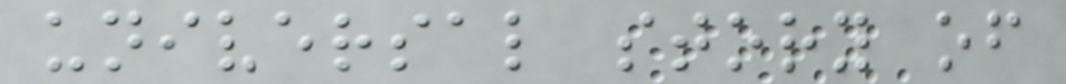universal story of
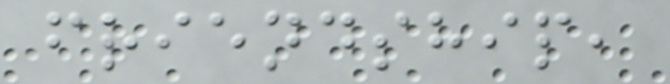friendship,
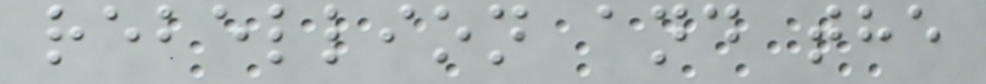rebellion and the
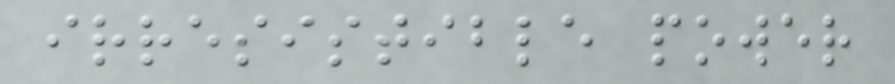irresistible power
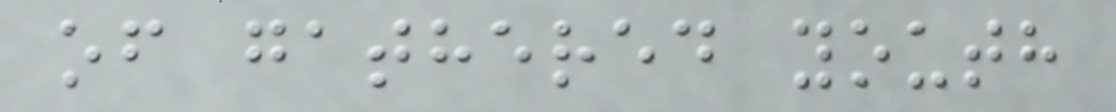of gathered youth
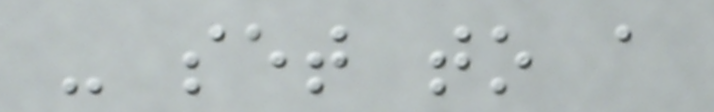- set to a
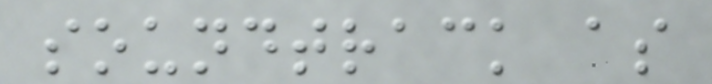soundtrack as
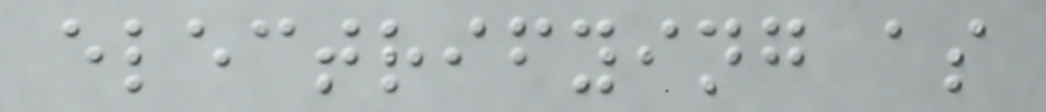electrifying as
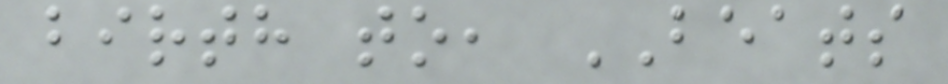birth to, BEATS
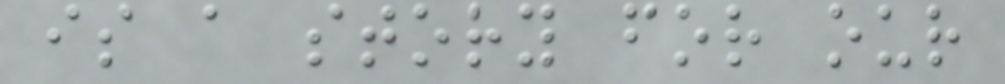is a story for our
